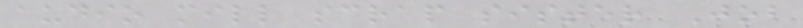audio mill scrap sister Job
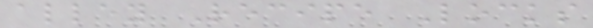alley Recipe Locks
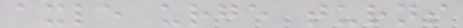axle urge turns
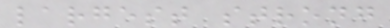largest strong
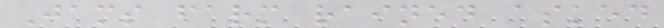Jams farm rained asked
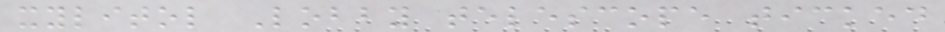xylitol Lobby telescope ticked
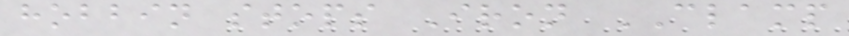hobbin stops Iron CLAMP
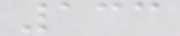133
